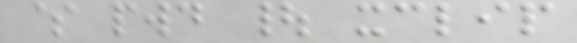$ pwd | xclip
